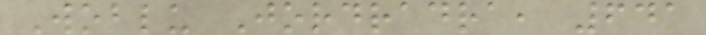Woblu Jordradra, 641
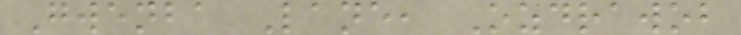Gwenba Lane, Ozdrawob
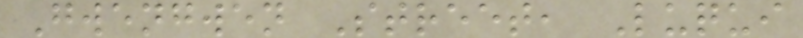Gwengwen Street, Luqui
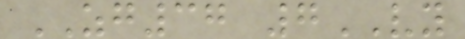ZG37 7VY
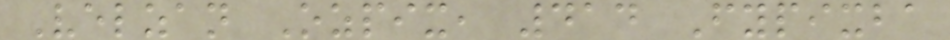Velzan Ozpix, 414 Fypixba
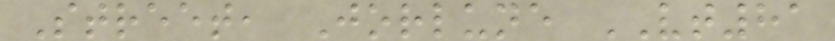Street, Jorlune VT81
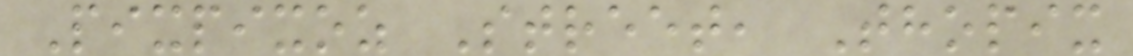Pixpixoz Street, Thopix
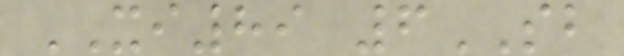XI89 6SB
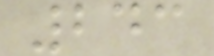243
